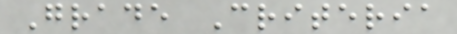Grade Criteria
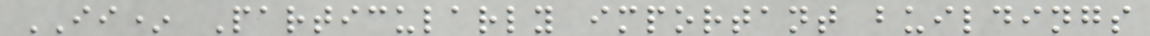II* Particularly important buildings
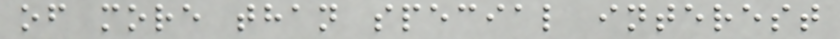of more than special interest
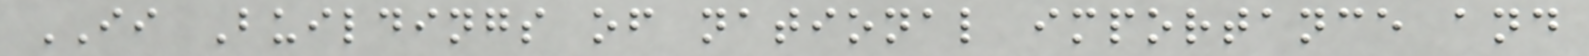II Buildings of national importance and
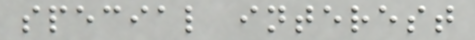special interest
